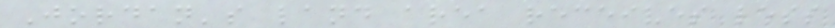Jordan's land area receives less
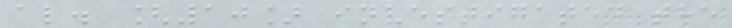al. [10] investigated the
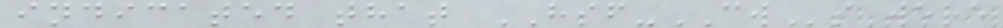indicated that HSF-CWs were
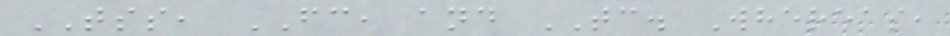TSS, FC, and TC. Whereas,
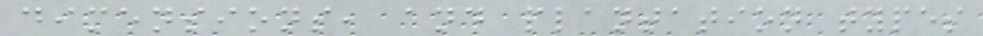dimensions, and plantation types
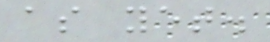as yet.
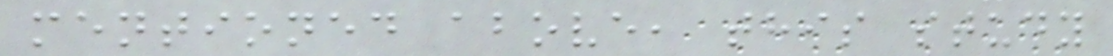mentioned above, this study
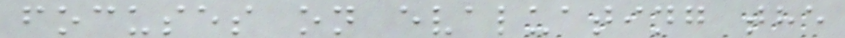focuses on evaluating the
